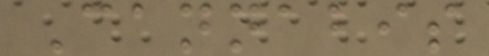Cannabis
